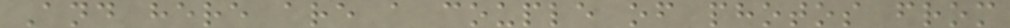And here are a couple of photos from
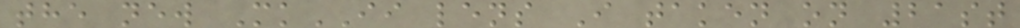the new MkII lens I taken on 21st
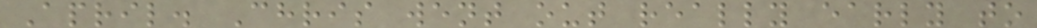April. Chris went out really early to
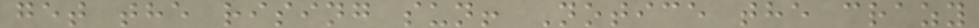get the rising sun! Notice the crazy
